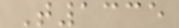T1335
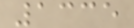1335
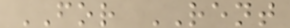FOR RENT
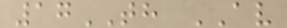17TH AV
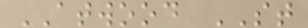ATWOOD ST
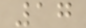17
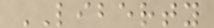LIBERTY
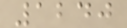1240
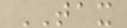TAX
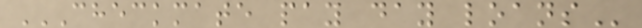CHECKMATE PAY DAY LOANS
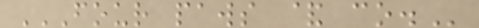FOUR PAWS & CO.
